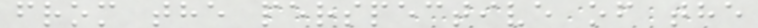from the perspective of the
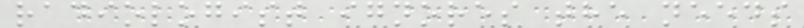radiologist ignores the needs
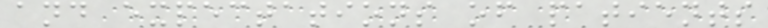and expectations of patients
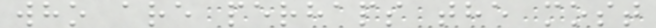who are perhaps the most
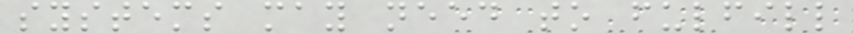systems may need to fulfill
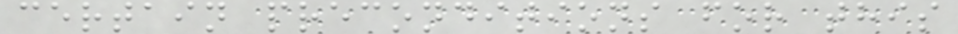certain preconditions for this
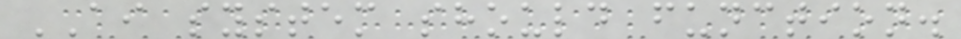AI system should function.
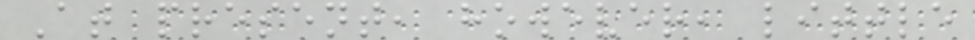At present, however, little
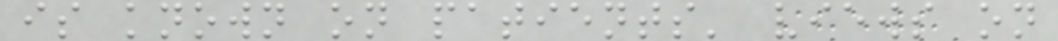is known on patients' views on
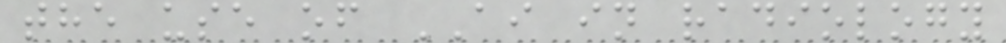the use of AI in radiology
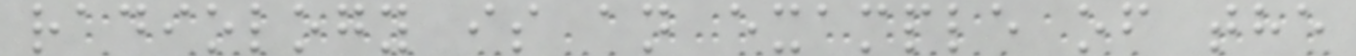radiology is an example of the
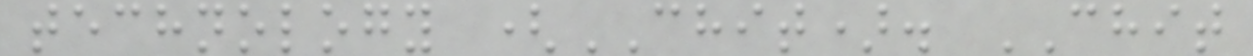technology (CHIT). CHIT
